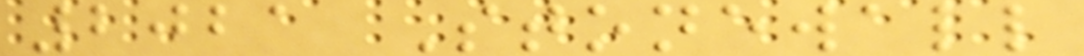2021 Stonewall
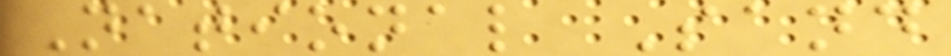National Sand
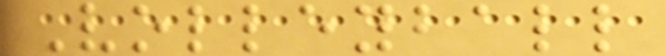Volleyball
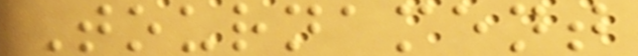Tournament
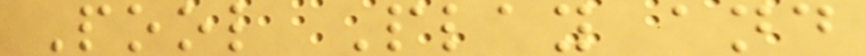Pool Play and
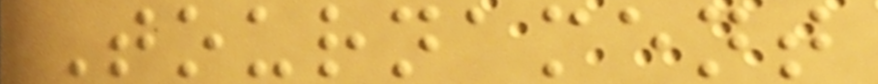Tournament
